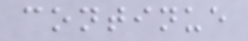continue
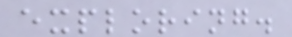exploring.
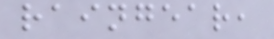raingear,
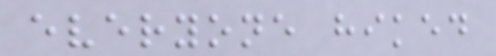everyone hiked
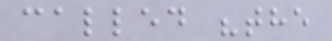called "the
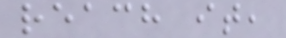reach it,
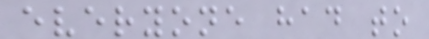everyone had to
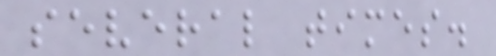several times.
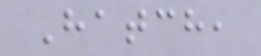Hatch,
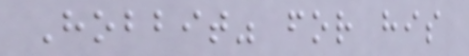Hobbit" for his
